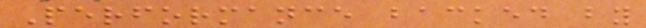Performance backed by
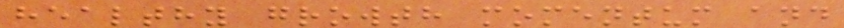healthy growth momentum and
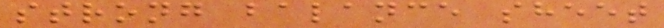strong balance sheet
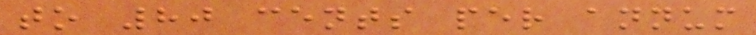to 80 cents per annum
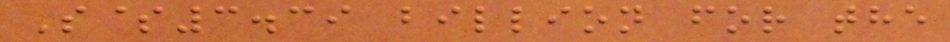S$3.39 billion for the
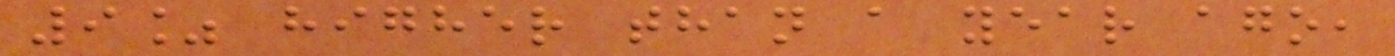9% higher than a year ago,
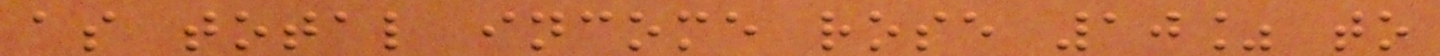as total income rose 10% to
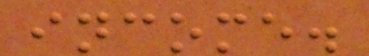income.
